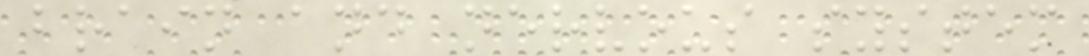brain and nervous system
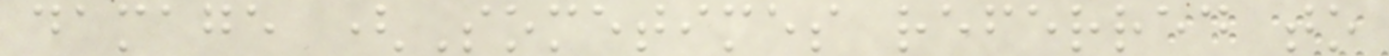damage (Sometimes referred to
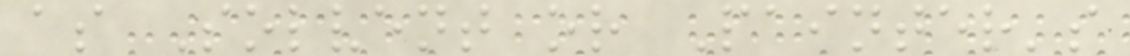as Solvent or Painter's
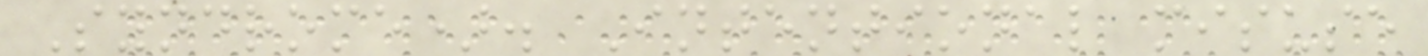Syndrome). Intentional misuse
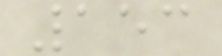153
